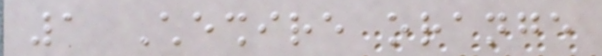1 Cheshire orange
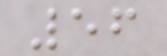56
